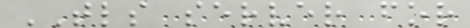TLS server for
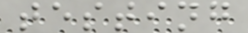testing
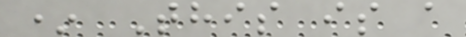* This is a
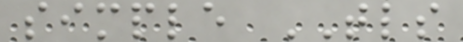simple TLS
